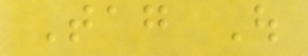Tag Out
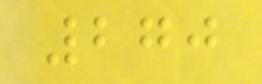270
